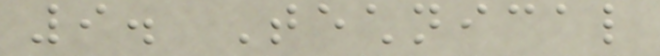9. Technical
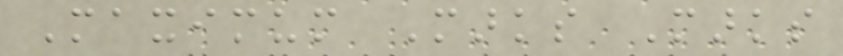Maximum Marks Marks
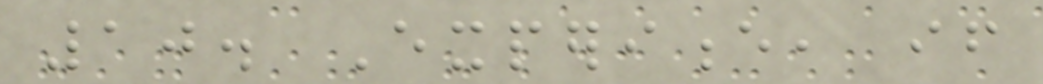10. Experience, if
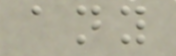any
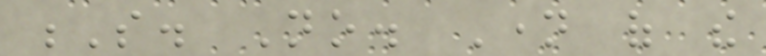S. No. Name of the
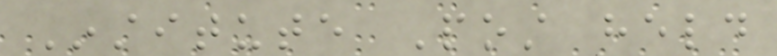Institute Post held
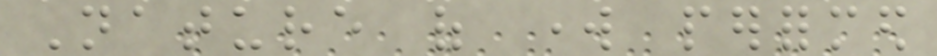Nature of work performed
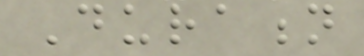Duration
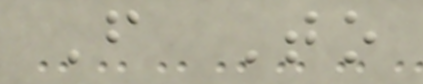From To
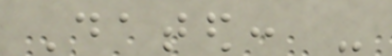Dated: -
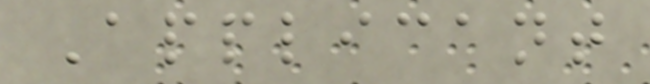Applicant
